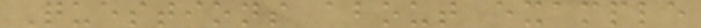Questions about example
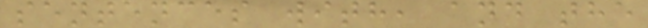sentences with, and the
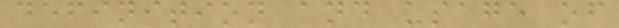definition and usage of
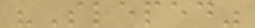"Sleped"
